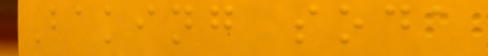Baking soda
